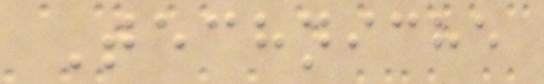Techniche
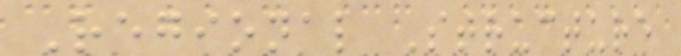Regional Structure
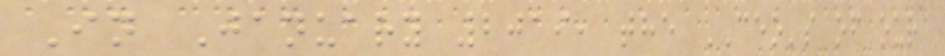In January 2019, the CEO's of our
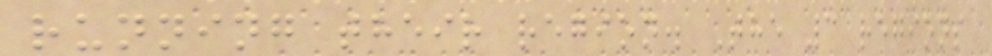running their region. The 3 regions
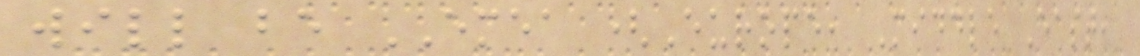will be EMEA (Europe, Middle East,
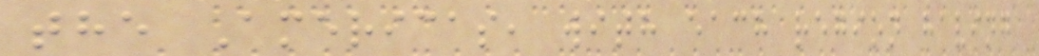the Americas, with each region having
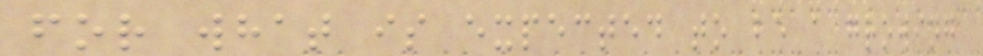for what is expected to be a growing
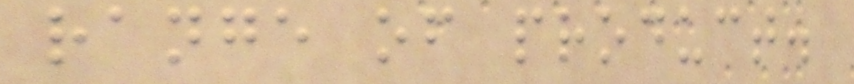range of product.
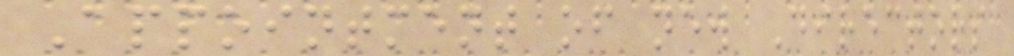Appointment of new Directors
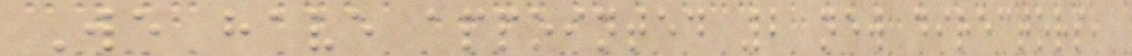We have appointed 2 new directors,
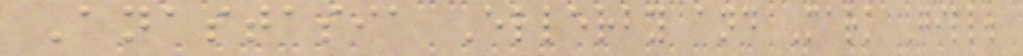Anastasia Ellerby and Mark Gill.
